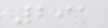291
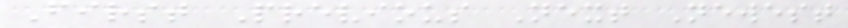First Previous Next Newest
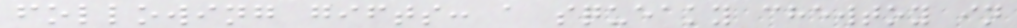following gifts: a squeaky chewtoy in
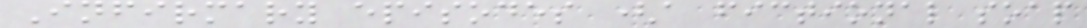Infirmary episodes (a fictional soap
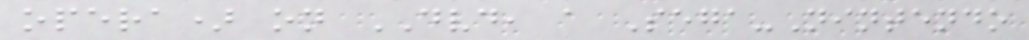opera) on DVD, a Sega-Nintendo
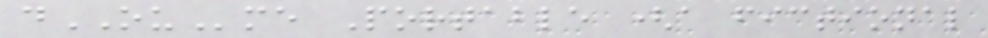dOUme Portable (a fictional
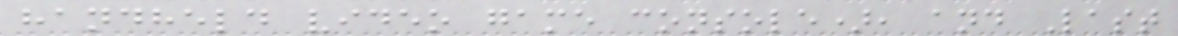handheld video game console), and Last
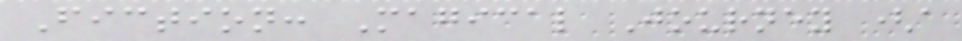Fiction: Magical Journey (a
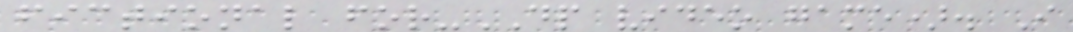fictional for-DP video game). I
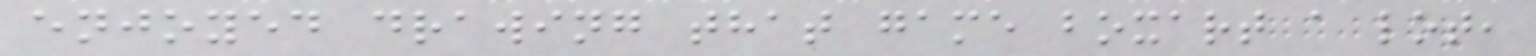enjoyed drawing that game boxart a lot,
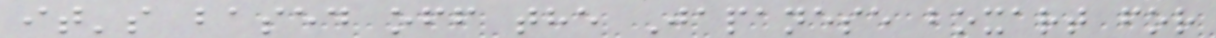it's based off the Japanese boxart for
